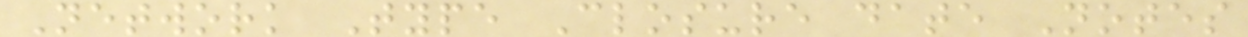Network Type Closure date Notes
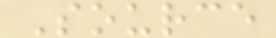Source
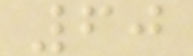60
